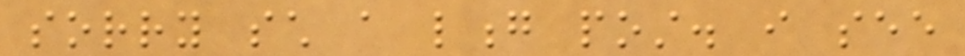sorry such a long post. i see
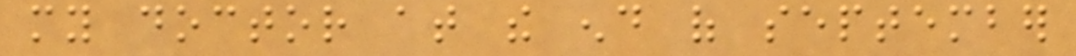my doctor at the end of september
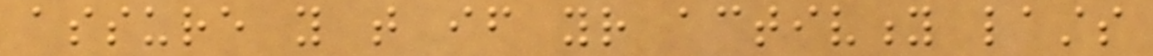assure you that if your activity lasts
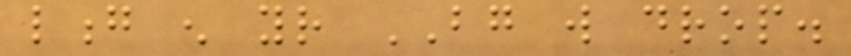long enough your BG will drop.
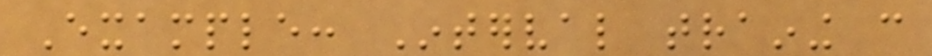Example: Interval training can
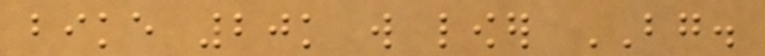bike 20k will lower BG.
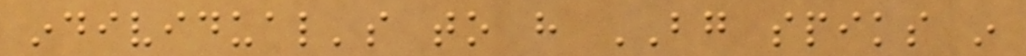individual's to have BG spiks in
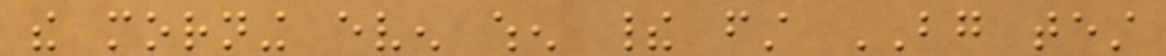the morning even when their first BG test
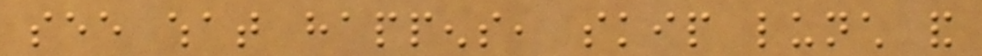see what happens, skip lunch and
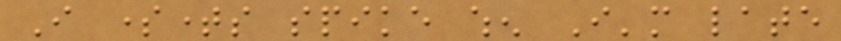I sometimes spike when I'm late
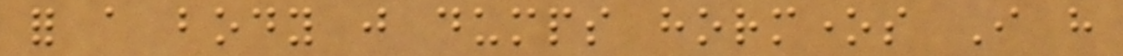for a body just dumps hormones I have
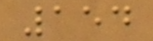154
